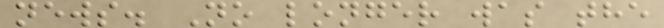news. No longer was the
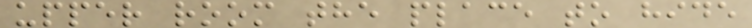upper room the place to hide
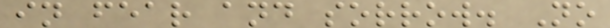in fear and sorrow. No
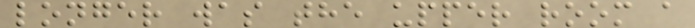longer was the upper room a
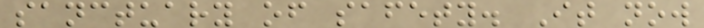sanctuary of safety. It now
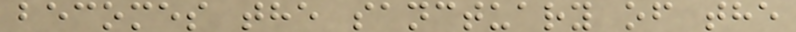becomes the sanctuary of the
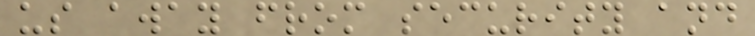us away from security and
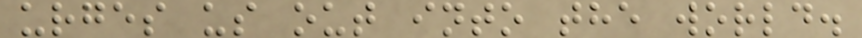urges us out into the world.
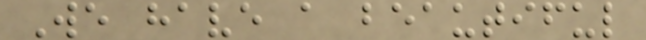We have a beautiful
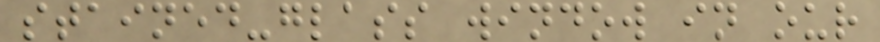stained-glass window in our
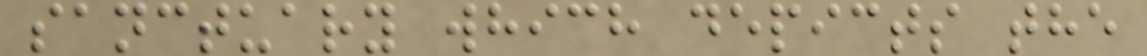sanctuary which depicts the
